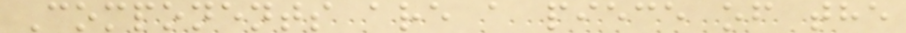Components are a piece of the
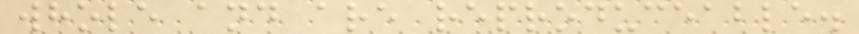whole and are reproduceable.
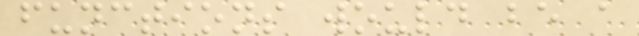functions would be a
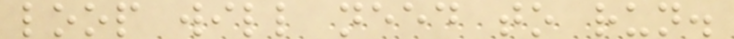loop will need to run.
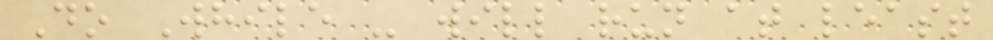Do While - will run at least
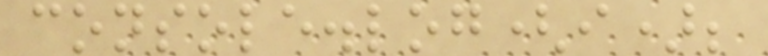console.log(i);
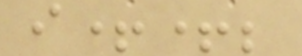i++;
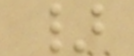}
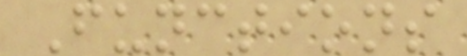Functions
